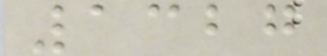1327
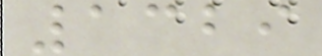1329
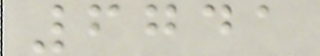6741
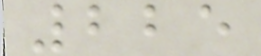225
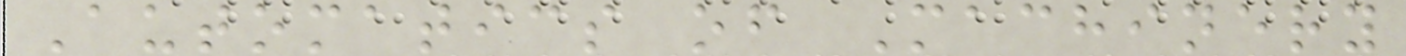Automatics of Machinery
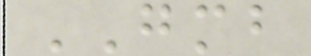GMB
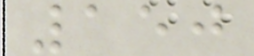150
